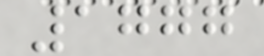1777
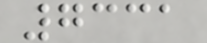7331
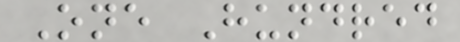One Hundred
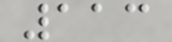113
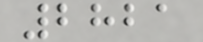2821
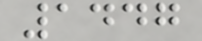1447
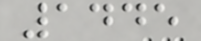1445
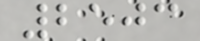2503
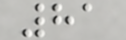81
